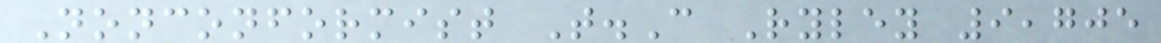Nonconformist T.C Ryley 9,705
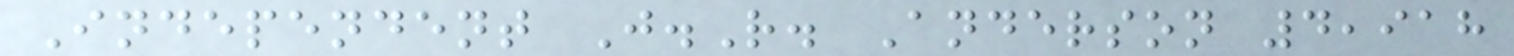Independent J.R. Anderson 4,918
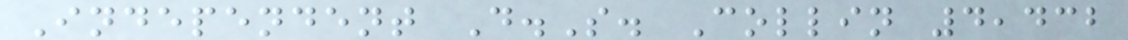Independent D.S. Collin 4,432
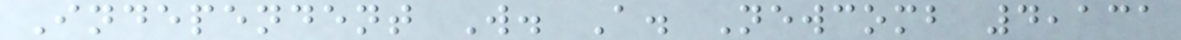Independent W. A. Newcomb 4,131
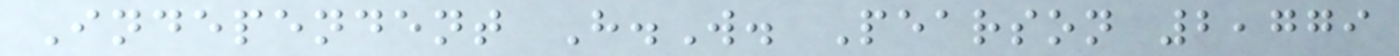Independent H.W. Pearson 2,779
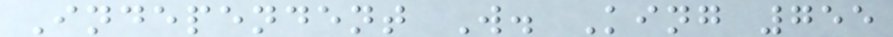Independent W. King 755
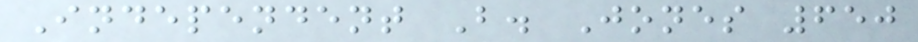Independent B. Jones 650
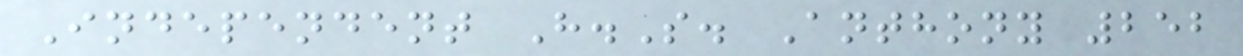Independent H.S. Anthony 252
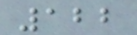122
